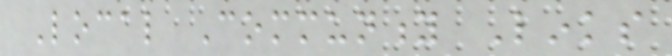Local Community Links
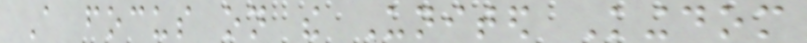A focus on the United Kingdom
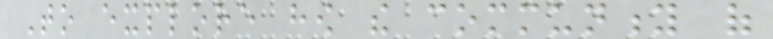To explore how the community of
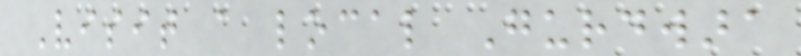Visit a local Gurdwara
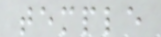temple
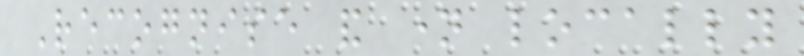Recognise and name locally
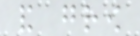and grow
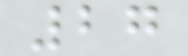27
